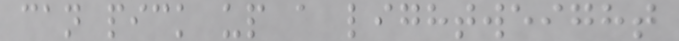can pick up a lightweight
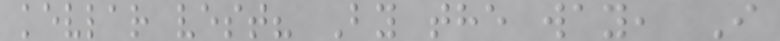kevlar vest? By the way, I
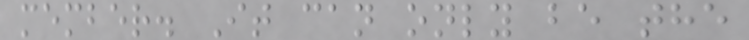member. It can only be the
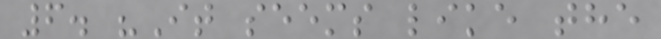6. "It seems like the
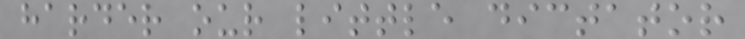harder our little dictator
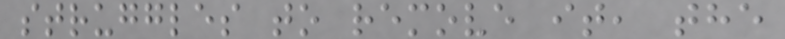struggles to remove it, the
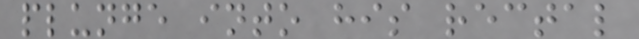plunge into his rectal
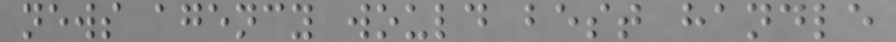news agency would best handle
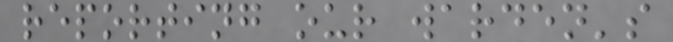reporting our warden's
